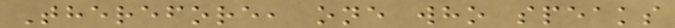Therefore, one who speaks
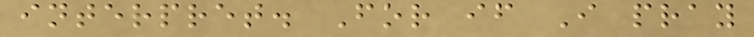interpret. For if I pray
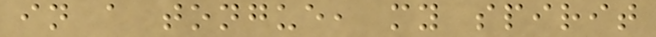in a tongue, my spirit
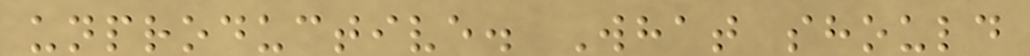unproductive. What should
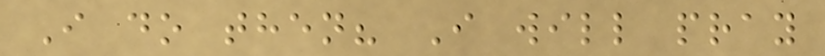I do then? I will pray
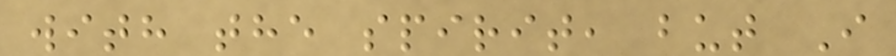with the spirit, but I
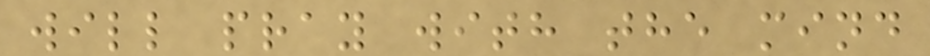will pray with the mind
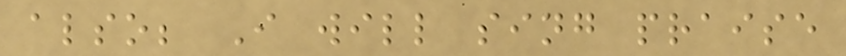also; I will sing praise
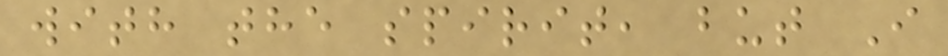with the spirit, but I
